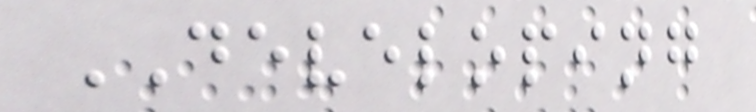DEVELOPING
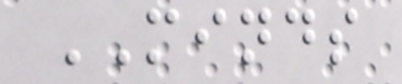MINDS
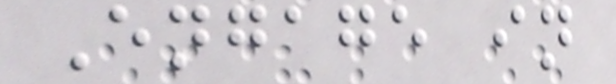Engage in
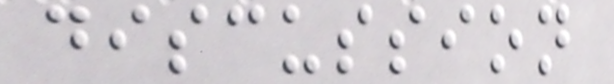discussion
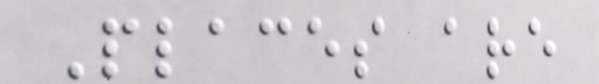Places are
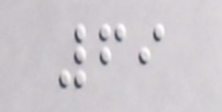69
